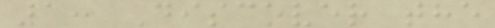1: Discover the
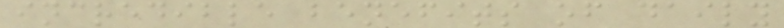incredible benefits of daily
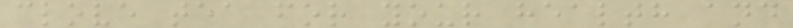clove tea for your health and
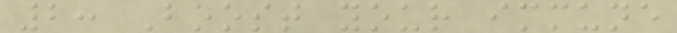2: Boost your immune
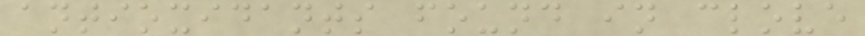antioxidants found in clove
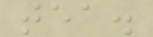tea.
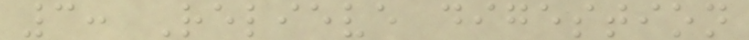3: Relieve digestion
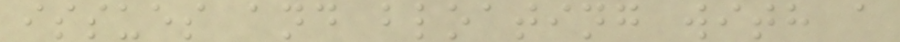issues and bloating with a
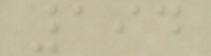194
